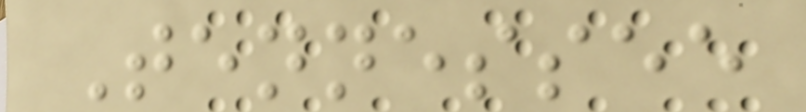Tennessee
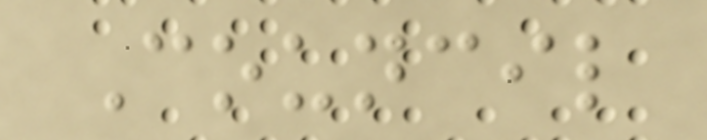Council
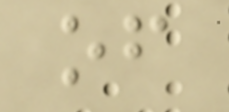of
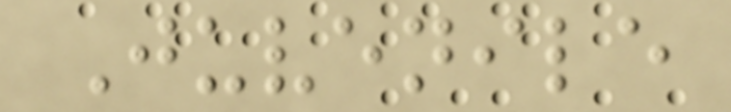Juvenile
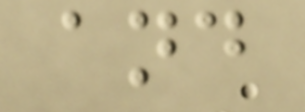and
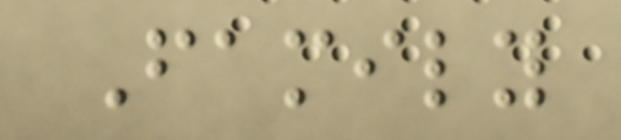Family
